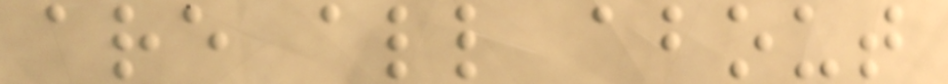are all about
